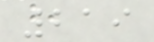219
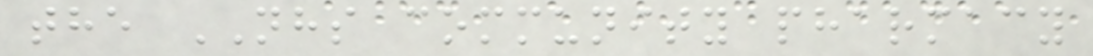the NHS community pharmacy
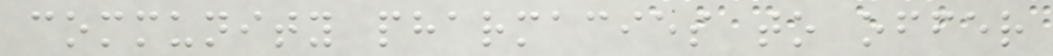community pharmacies to offer
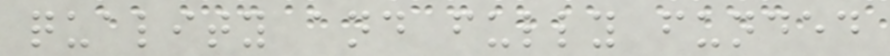quality and fully funded
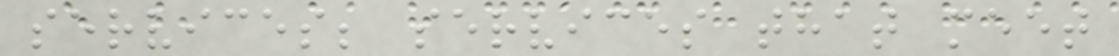services; services that meet
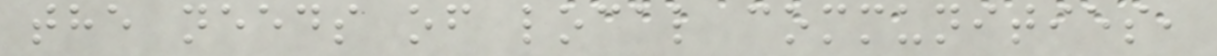the needs of local communities,
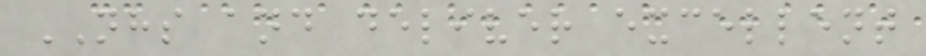NHS and deliver excellent
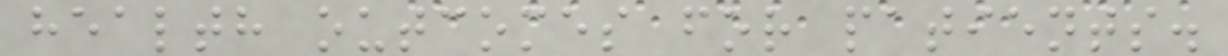health outcomes for patients.
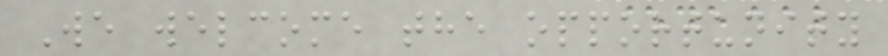We welcome the opportunity
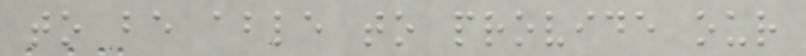to be able to provide our
